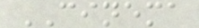CINEMA
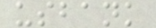usbank
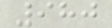980
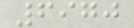6970
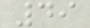49
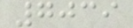7039
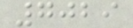7029
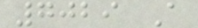7029 A
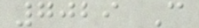7029 C
